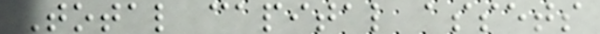Total capital assets
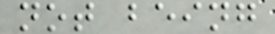not being
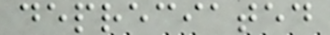depreciated
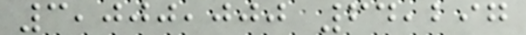3,000,000 64,297
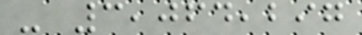- 3,064,297
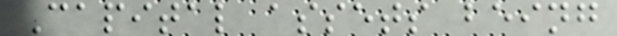Capital assets being
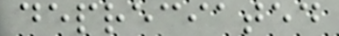depreciated
